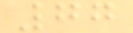77
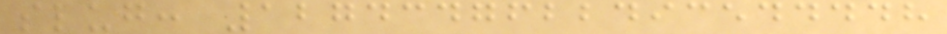slug: 1274347622493544448
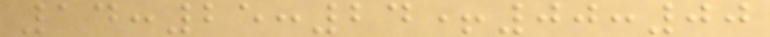14:25:24+00:00
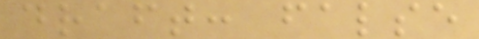draft: false
